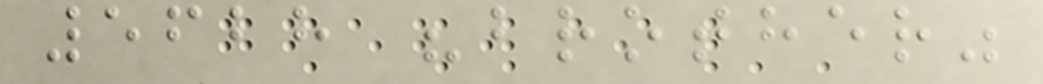5628 "brother"
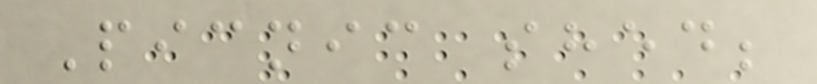Picnic shed;
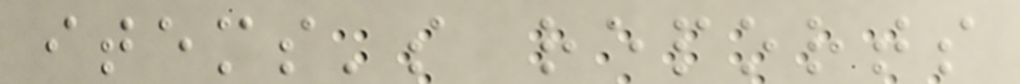items's reports
